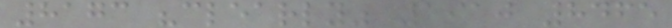8173 "clearly" 1910 8465
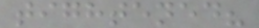tightened?
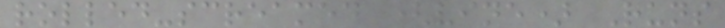rolled-screamed (vine) Runs
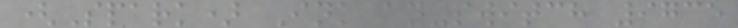(Spark) Ink an-switch 9735
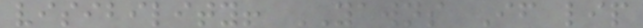visibility! YAWNS If lip
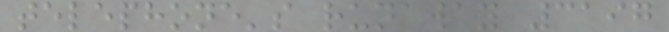telephone's runaway 3197
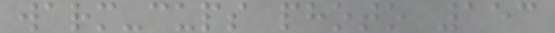warm-cups photo 153
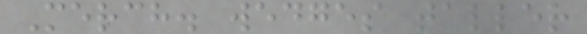Merch. wedges taller
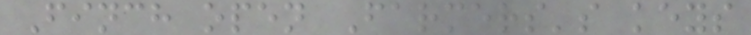Finch open Farmers's keys
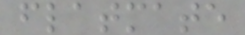flatmate
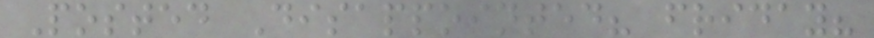Posted Disappointed? friday?
